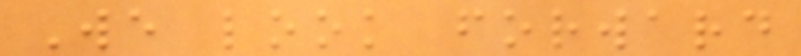We look forward
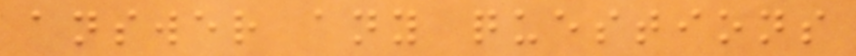answer any questions
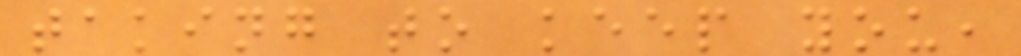taking to keep you,
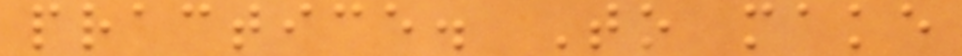practice. To make
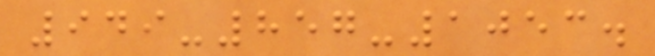949-857-1053.
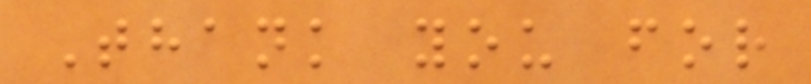Thank you for
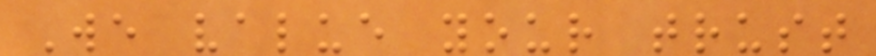We value your trust
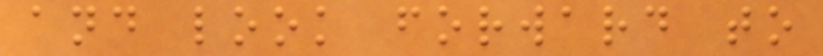and look forward to
